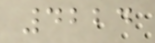4224
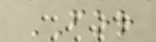FOR
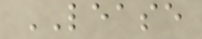LEASE
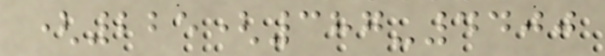(225(387-4400
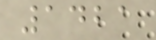1421
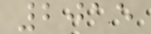2015
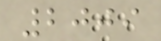2009
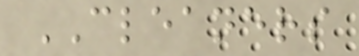CLEANERS
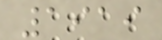1919
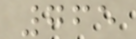765
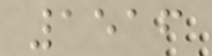1516
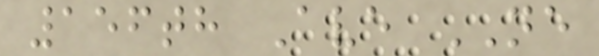156th Ave NE
